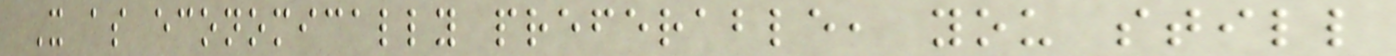X as economically preferable, you still
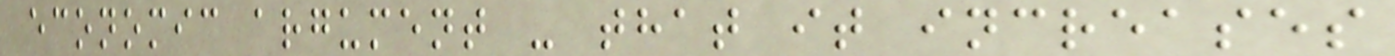economic argument - that it increases
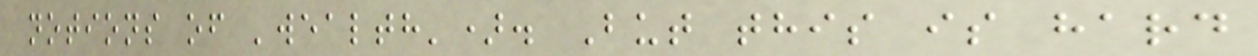notions of 'wealth'). But this is hard
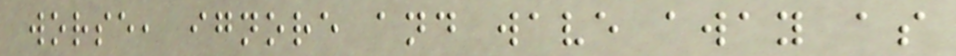worse, ignore and wave away as
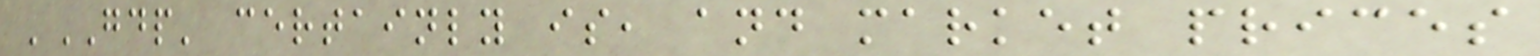'GDP' certainly is, and market prices
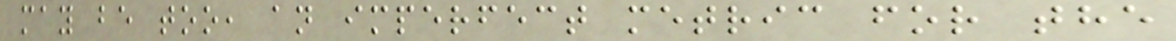may be too, an imperfect metric for the
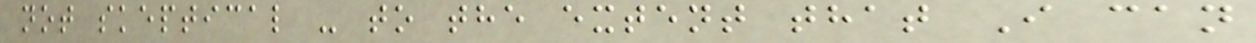not skeptical - to the extent that I can
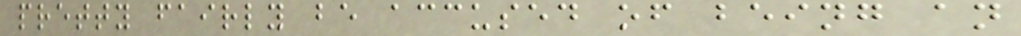pretty fairly be accused of being an
